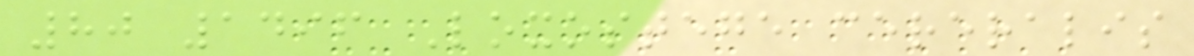80 1496 Loxostege cereralis
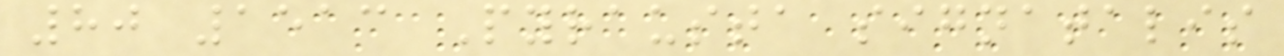80 1513 Pyrausta signatalis
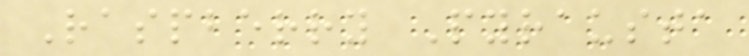Raspberry Pyrausta
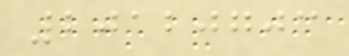20120703
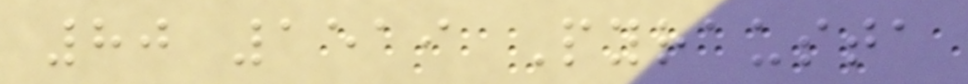80 1519 Pyrausta
